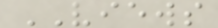VIEWS
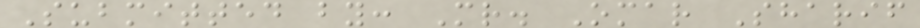Submitted by: Mr. Omar Sharif
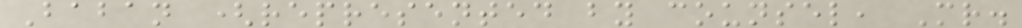Baban (represented by counsel, Mr.
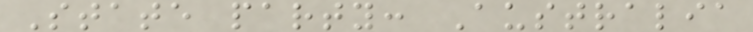State party: Australia
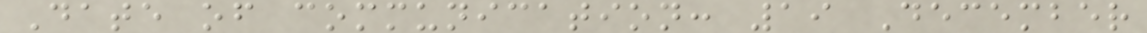Date of communication: 19 December
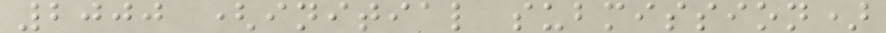2000 (initial submission)
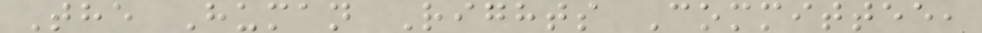The Human Rights Committee,
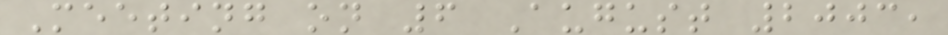Meeting on 6 August 2003,
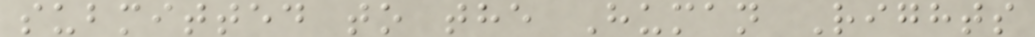submitted to the Human Rights
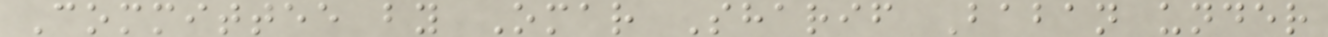Committee by Omar Sharif Baban under
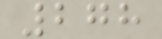278
